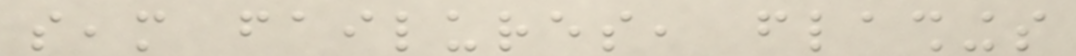seam failures, flashings
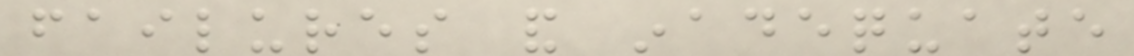failures and inadequate
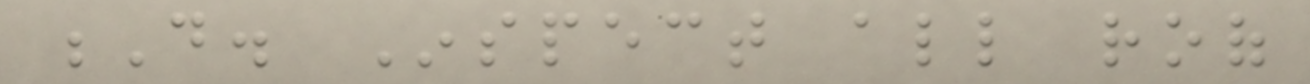D. Inspect all roof
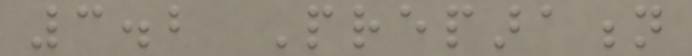3.2 Preparation
